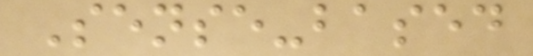Sense-based
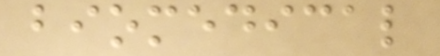biomedical
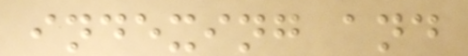indexing and
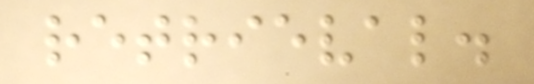retrieval.
